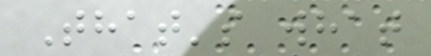That's what
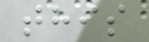this
